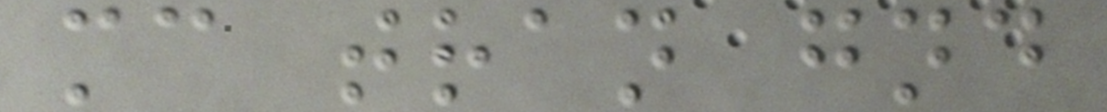mc tran gnd
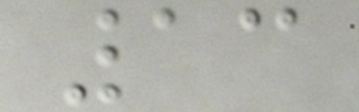13
